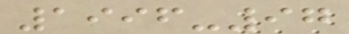1996-97
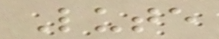Lute
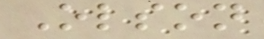Olson
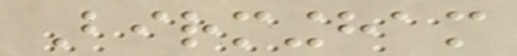Birmingham
